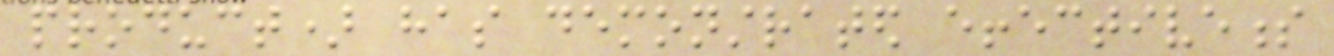product) has demonstrated effectiveness
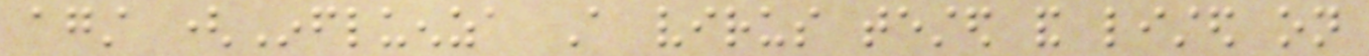against (Influenza A virus tested and listed on
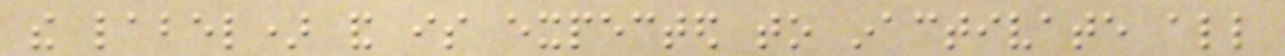the label) and is expected to inactivate all
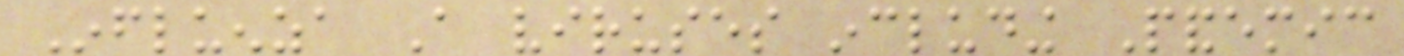Influenza A viruses including Pandemic
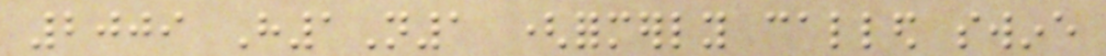2009 H1N1 (formerly called swine
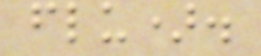flu).
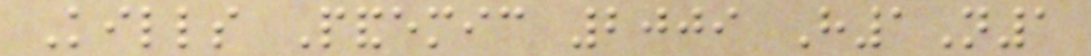Kills Pandemic 2009 H1N1
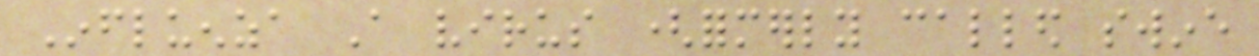Influenza A virus (formerly called swine
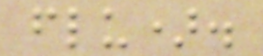flu).
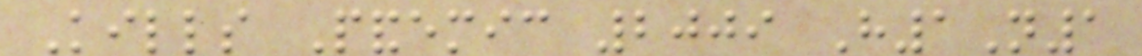Kills Pandemic 2009 H1N1
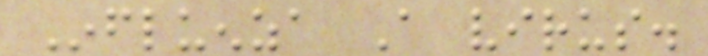Influenza A virus.
